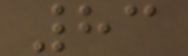83
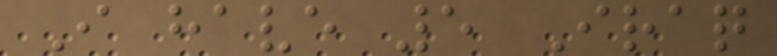I have 5 Iraq
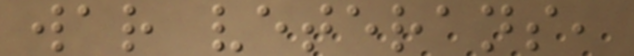war veterans,
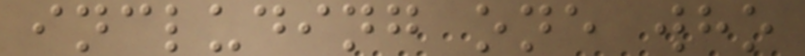including one who
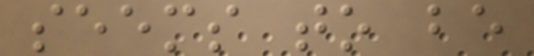seems to be
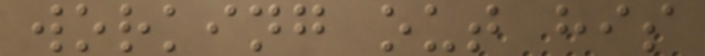working out his
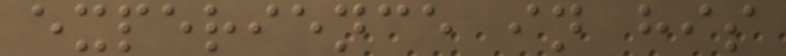experience in his
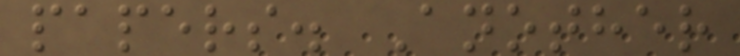papers. Another
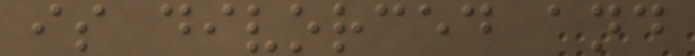is divorced and
